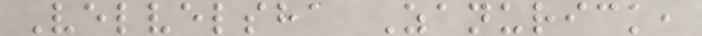Velvelsha Zanurick,
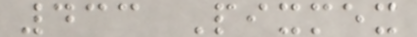433 Pixmex
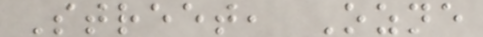Street, Ozne
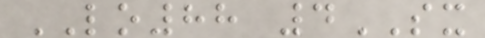LO88 4SX
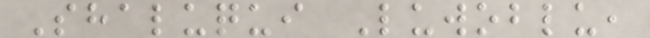Shaluqui Luwoblu,
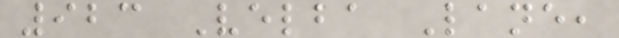923 Velba Lane,
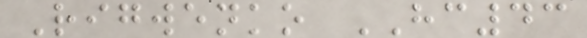Rigwenko HC43
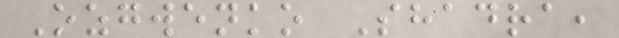Ozgwenko Shadra,
